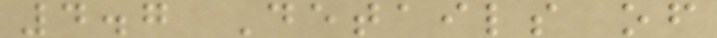4.7 Details of
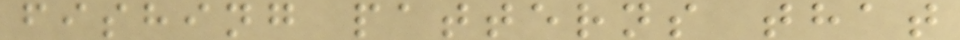fishing patterns that
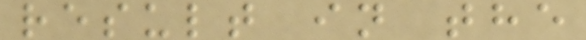result in the
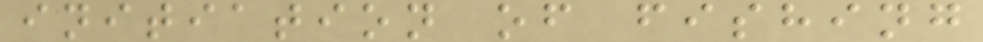initiation of fishing
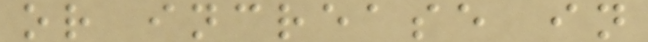or increase in
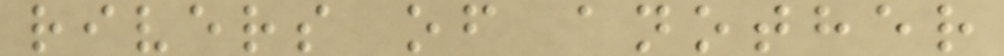rivers of another
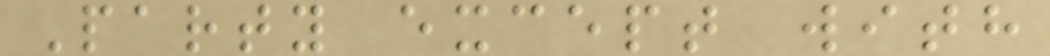Party except with
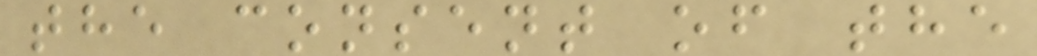the consent of the
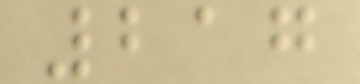217
